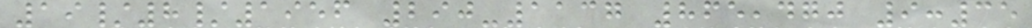19/8/1956 290-1137 865,470 9:35
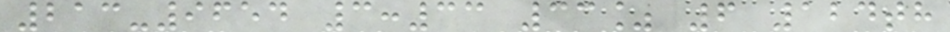213-9654 3:33 33% 6 124th
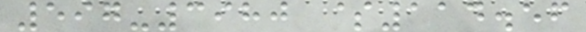597-3980 $114.56
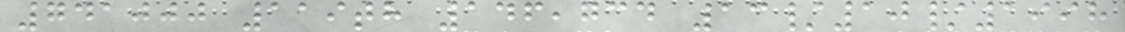741000 119th 146,734 13/10/1998
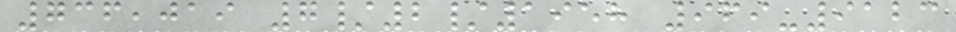736,019 7/2/1958 969-9123
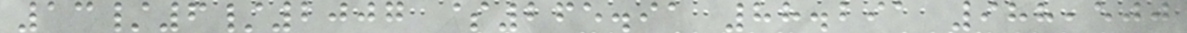13/6/2007 $265.91 88.291 988,500
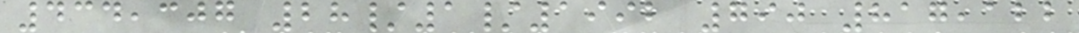434,307 28/1/1992 790 817,122
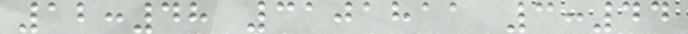12:48 3101811 3:44
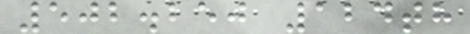502.250 124th
